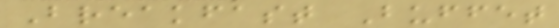Breakfast Buffet
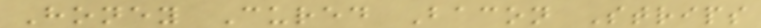Honey Cured Bacon Strips
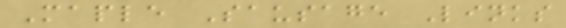Maple Sausage Links
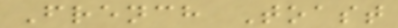French Toast
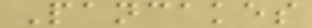Pancakes
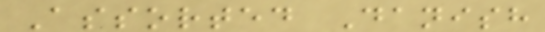Assorted Danish
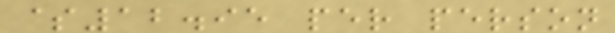$12.95 per person
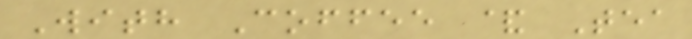With Coffee & Tea
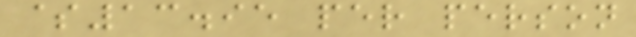$13.95 per person
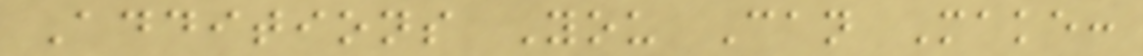Additions You Can Make:
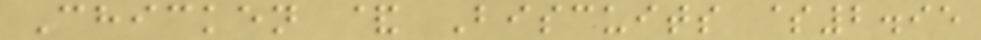Chicken & Biscuits $2.95
